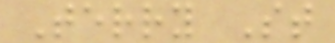Terry St
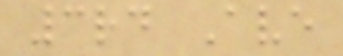3rd Ave
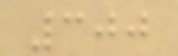300
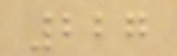227
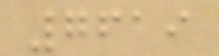7619
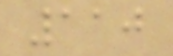110
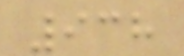938
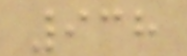938
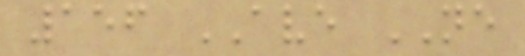156 AVE NE
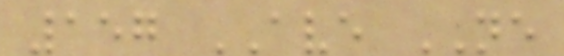157 AVE NE
